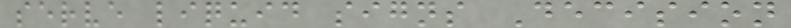serve liquid signs Decision
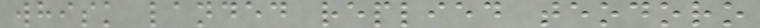whisk landed replied teodoro
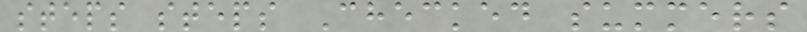steps steps Checked summers
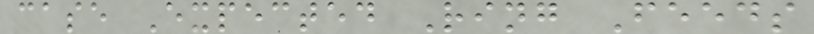case Expected Ring Feeds
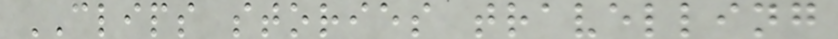CLIPS stories travelling
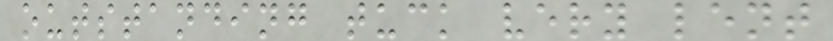outstanding tuck very lent
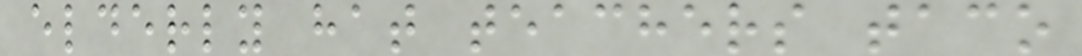elderly hat teachers taco
